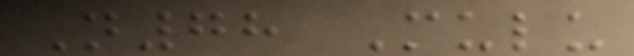N78 Mulu
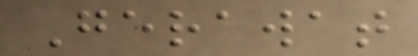Gerawat
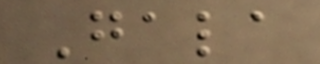Gala
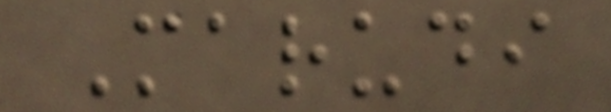Marudi
